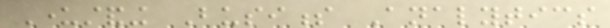Understanding Business Analytics
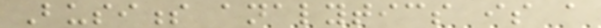Business analytics is a
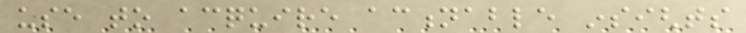use to acquire actionable insights
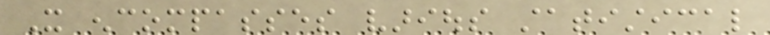It encompasses various statistical
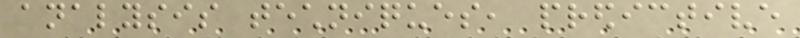analysis techniques, predictive
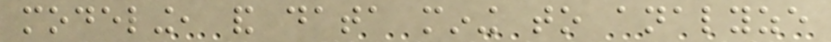modeling, and data mining to analyze
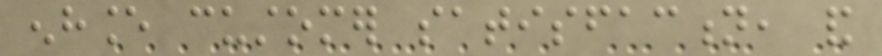enhance customer satisfaction, and
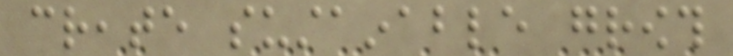create sustainable growth
